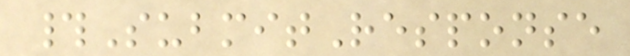#SubmitResponse
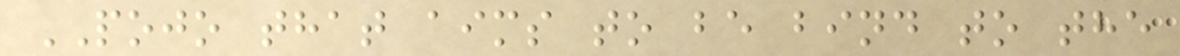POJO that aims to be bind to the
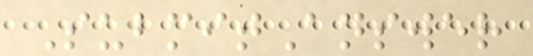SubmitAnswer
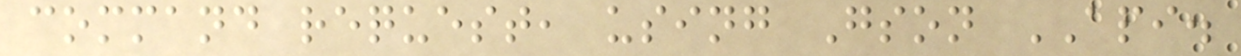command request, using Gson API.
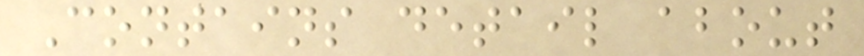Contains detail about
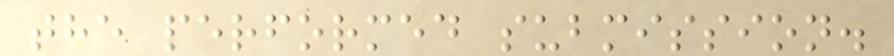the performed submission.
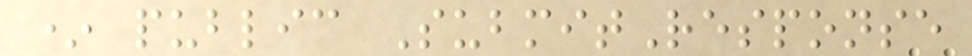* public SubmitResponse
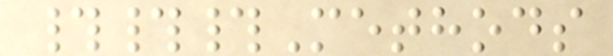###Methods
